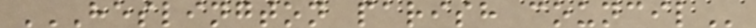HESLINGTON PARISH COUNCIL
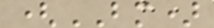(BM)
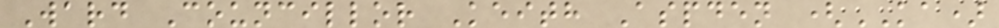Ward Councillor Keith Aspden (KA)
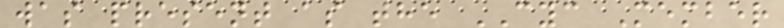was present as the CYC Member
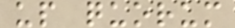up quorum
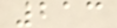213
